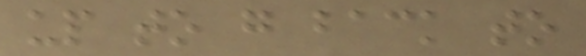up to go back to
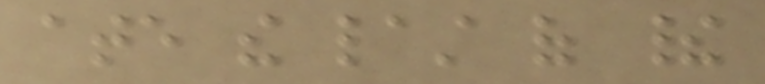ate the last of their
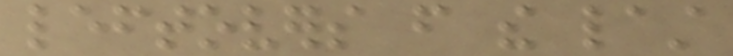leftovers from the last
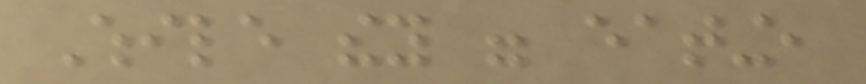While they were eating,
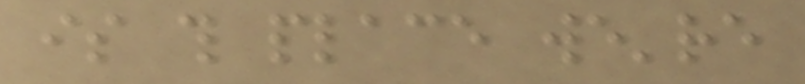is this place we're
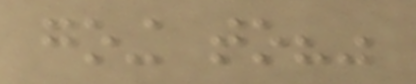going to?"
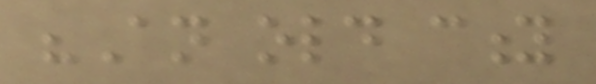"An old city
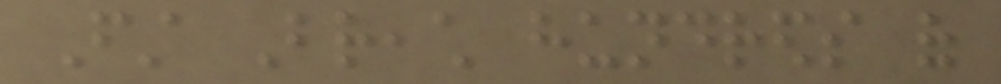First Breach hundreds of
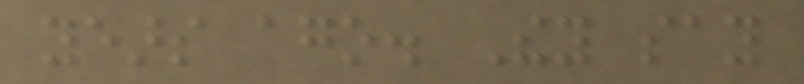years ago. They say
